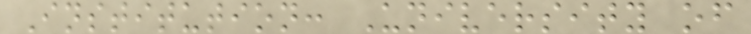Institution: University of
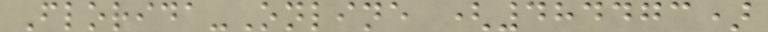Florida-Online (484473)
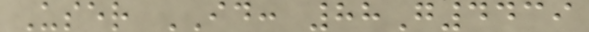User ID: 88G4439
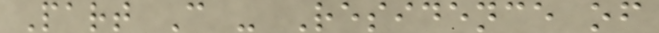Part C - Residence of
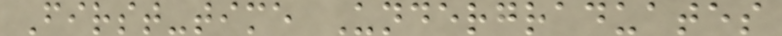First-time Undergraduates
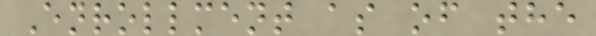Enrollment as of the
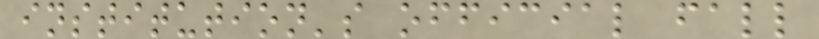institution's official fall
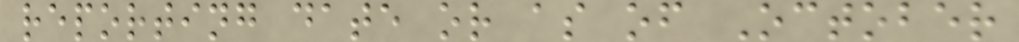reporting date or as of October
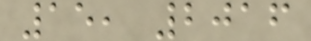15, 2016
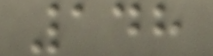148
